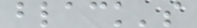black's
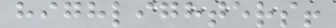highlighters!
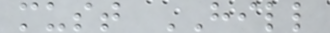must HILL
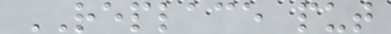REPLACE put
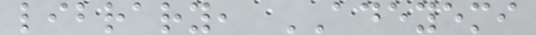library, ADEYEMI
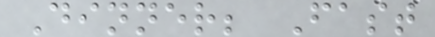Dinner; Fast
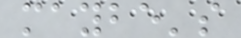maybe's
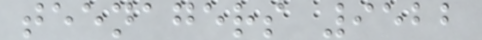teenagers 9522
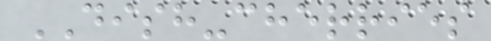DISH-cherries
